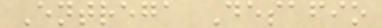Entrega Desafio
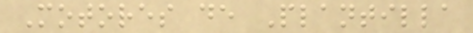Motores de Plantilla
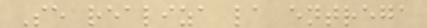Se realiza la entrega
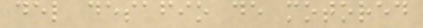del desafio de motored
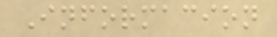Informacion
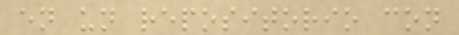en un repositorio con
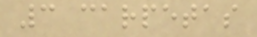3 carpetas
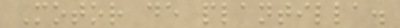Motor de plantilla.
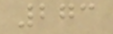273
